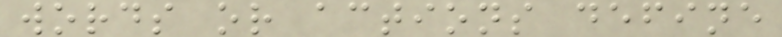words or actions define
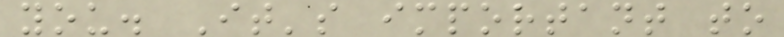you. It's important to
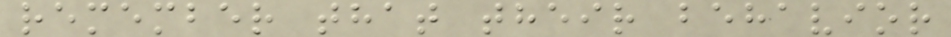remember that their behavior
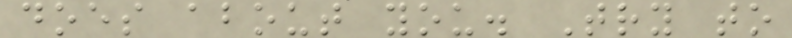does about you. Try to
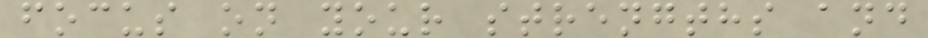focus on your strengths and
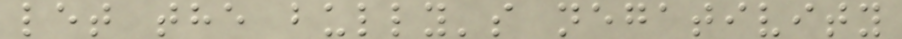let the bully's negativity
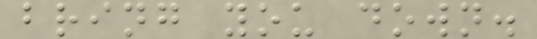bring you down.
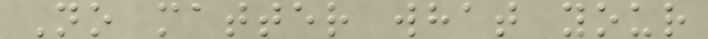No matter what your
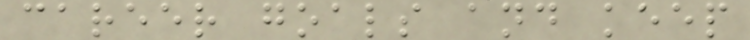career goals and keep
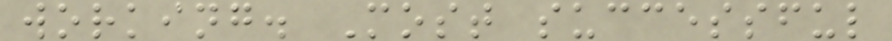working. Most successful
